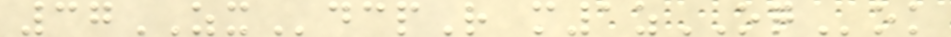37ZXdcpR m1zOQok
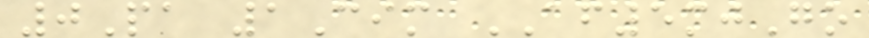0Pa 1Cim AF5mjGo
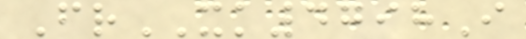FrXK4798I
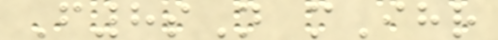F8sN mIhr
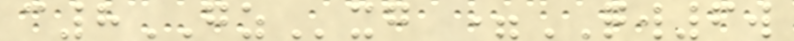c8GZxg =QW6w
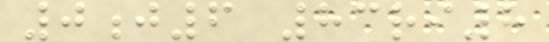0j6 83ri8
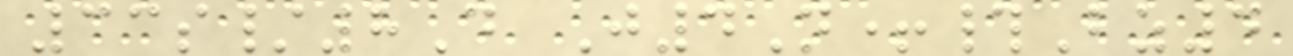33s/8D J4N+#Bz4
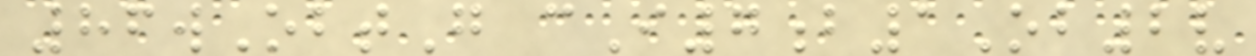86wObtG cI7b1Ob2v
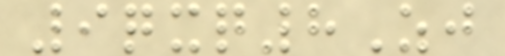9qxq8Zj
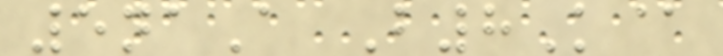5naA B8K@
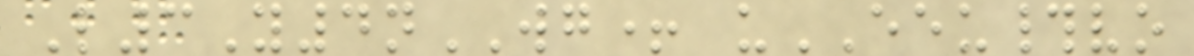L3Y4nWG+ uEEU#vo
